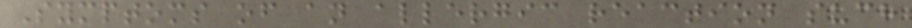Symptoms of an allergic reaction such
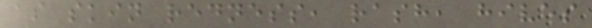as skin redness, rash, hives
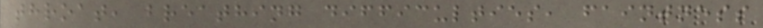throat, breathing difficulties, faintness
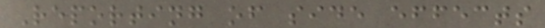Reporting of side effects
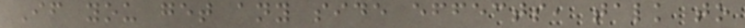If you get any side effects, talk to
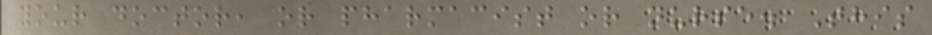your doctor, or pharmacist or nurse. This
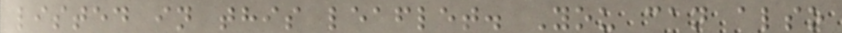listed in this leaflet. You can also
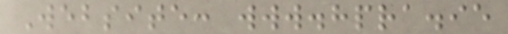Website: www.hpra.ie
